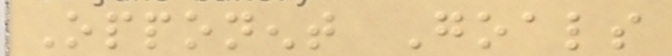Opponent Goals
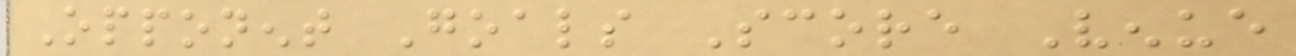Opponent Goals Score Venue
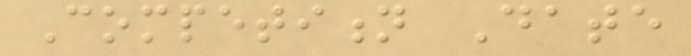Competition Date
